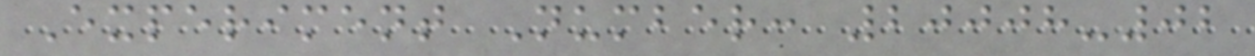Experiment Number: 20008-02
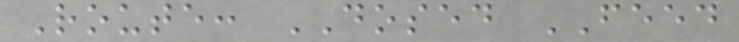Route: DOSED FEED
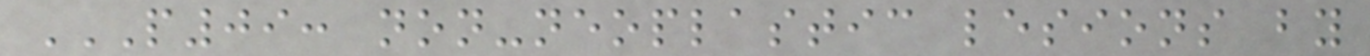P09: NON-NEOPLASTIC LESIONS BY
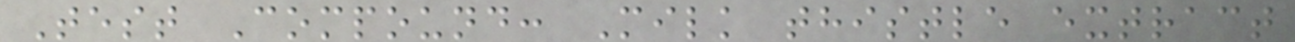Test Compound: Milk thistle extract
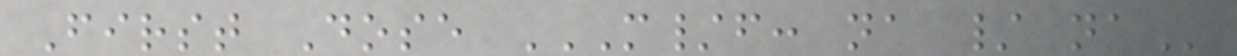First Dose M/F: NA / NA
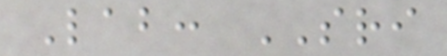Lab: SRI
